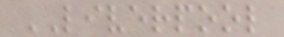LIVERPOOL
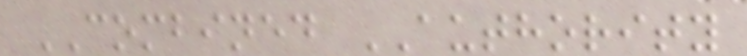COMBINED AUTHORITY
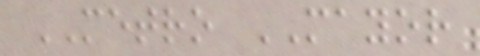METRO MAYOR
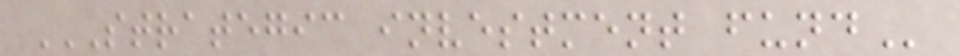STRATEGIC INVESTMENT FUND
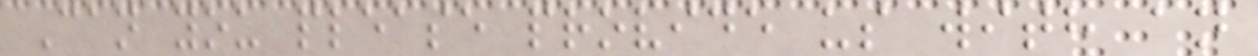Can you please provide us with an
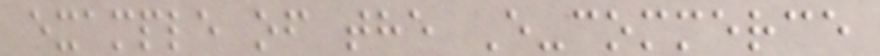example of the E-commerce
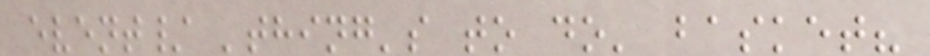event/ 'thing's to do' basket?
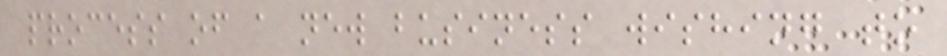process of a new business wishing to
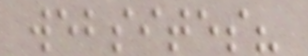websites?
